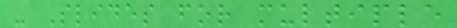- Slides for multiple
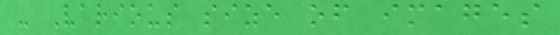- Various size of images
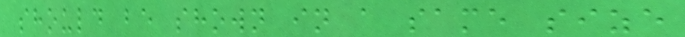should be shown in a same size
